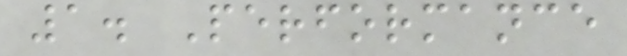1. Performance
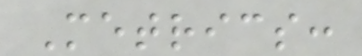Metrics:
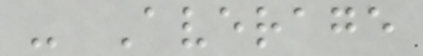- Average
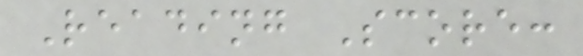Reading Score:
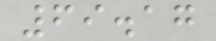69.17
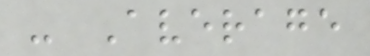- Average
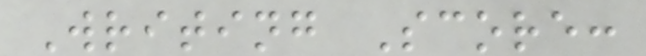Writing Score:
